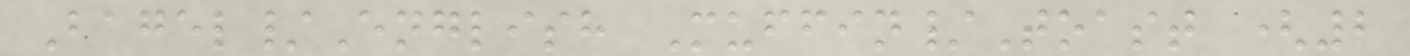Bagel/English Muffin/Toast (2
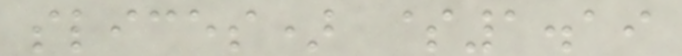slices) $1.19
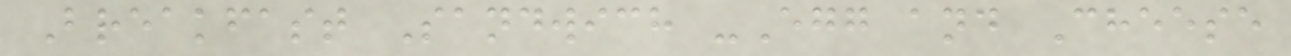Breakfast Sandwich -Egg and Cheese
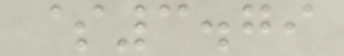$3.79
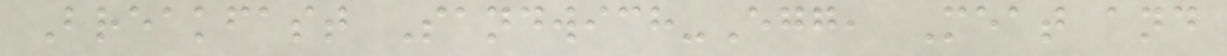Breakfast Sandwich-Egg, Meat and
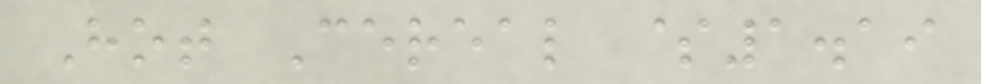Hot Cereal $1.19
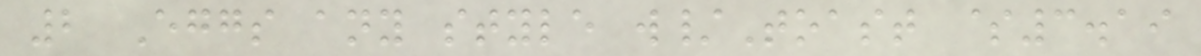2 Eggs any style w/Toast $3.19
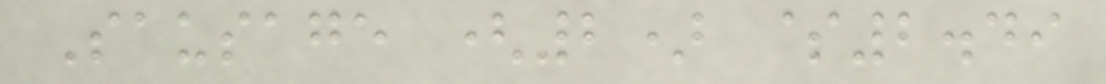Sausage (2) $2.49
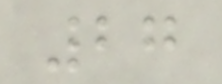27
